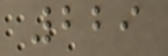229
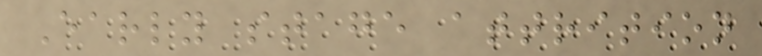Early stage attrition
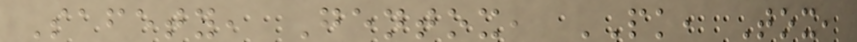Safety, Gentox, PK, Tox,
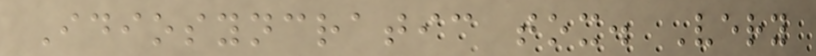Idiosyncratic tox. Very
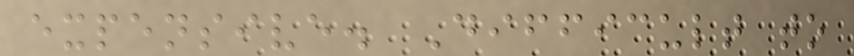expensive. Difficult to
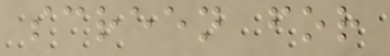screen for
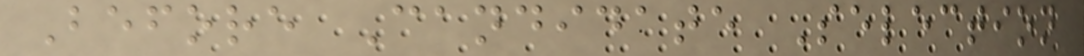Before Candidate Selection
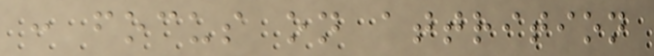: focus on attrition
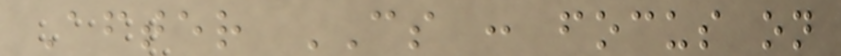After CS : focus on
